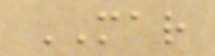MAR
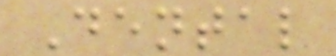Dental
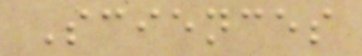Sciences
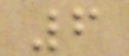6
